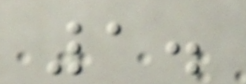1.
